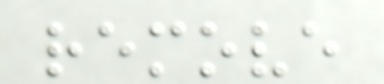remove
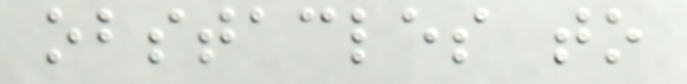obstacles to
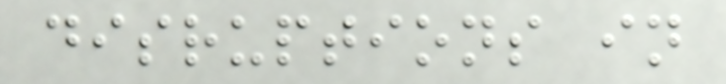disruptions in
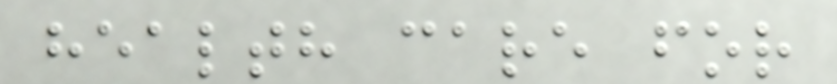health care for
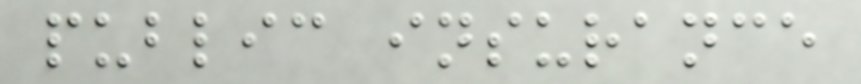public insurance
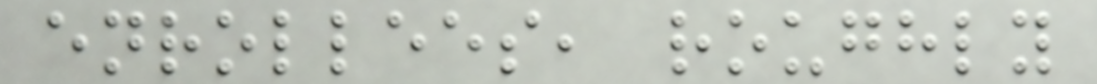enrollees, roughly
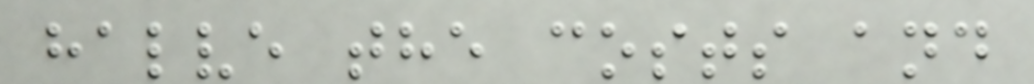halve the costs and
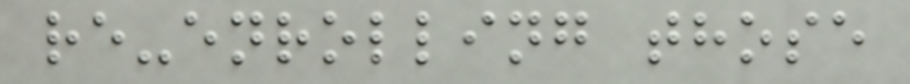re-enrolling those
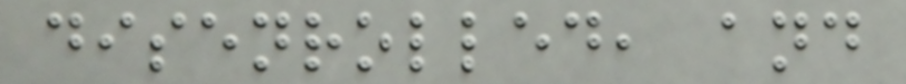disenrolled, and
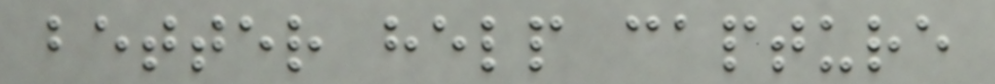better help capture
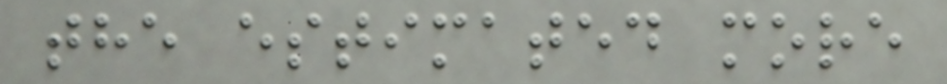the estimated more
